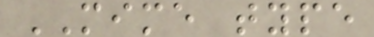MIME type
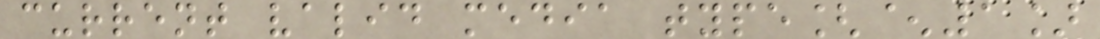current valid media type[^1]
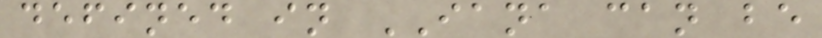defined in IANA can be
